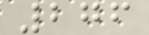276
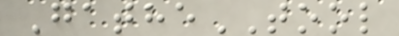GatheTOOL
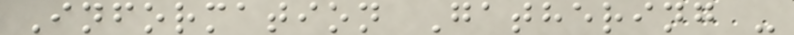Information Gathering -
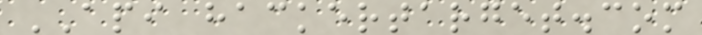API hackertarget.com
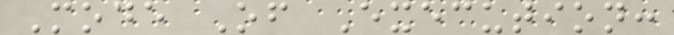Mode Of Execution:
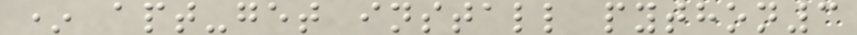* apt-get install python3
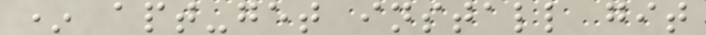* apt-get install git
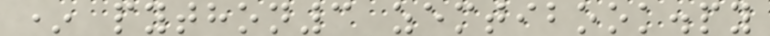* python3 zemtibook.py
